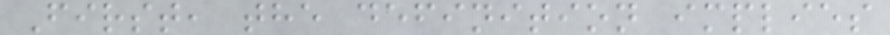First, the definition implies
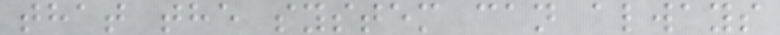that the system can always
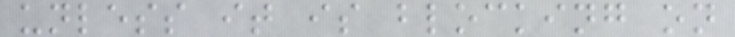unless it is blocking on
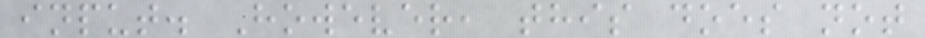input. However, this does not
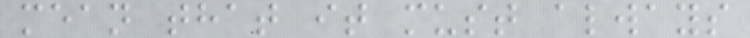mean that it must always
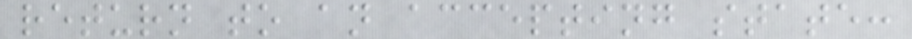return to an accepting state:
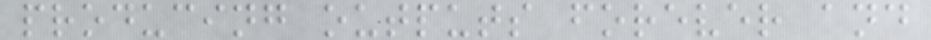producing outputs forever and
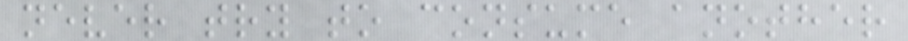never try to consume another
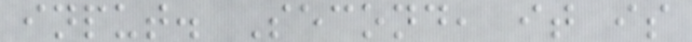input. Second, it is
